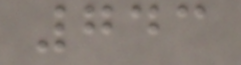743
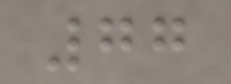77
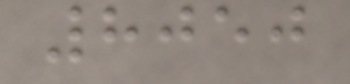8050
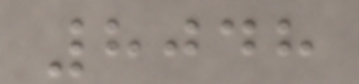8048
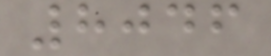8046
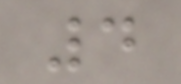4
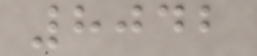8042
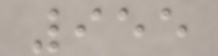955
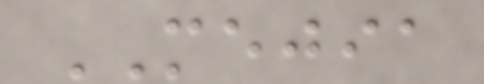MEJIA
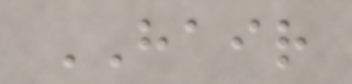HAIR
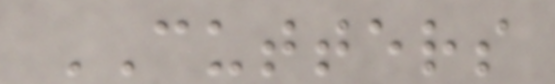CUTTERS
